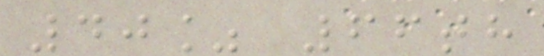40% 66th
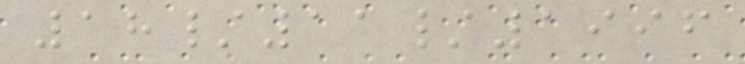18/11/1996
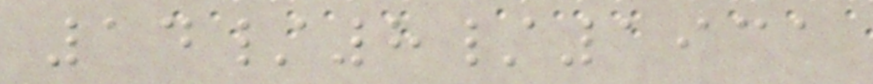14/8/1931
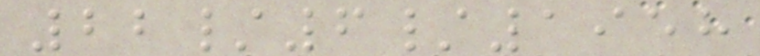22/6/1958
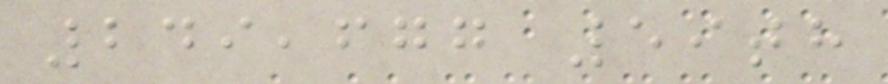249,677 59th
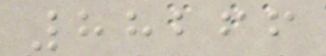88266
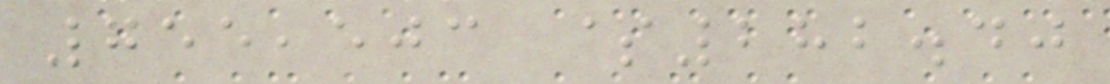755,503 $282.40
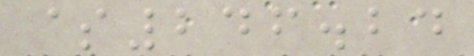$246.24
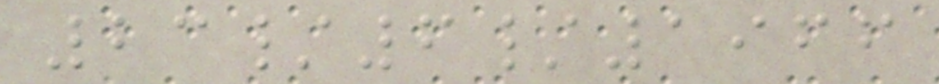23/6/1966
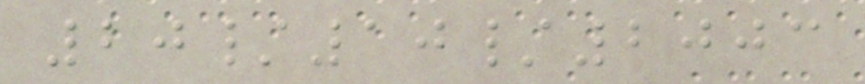20/10/2003
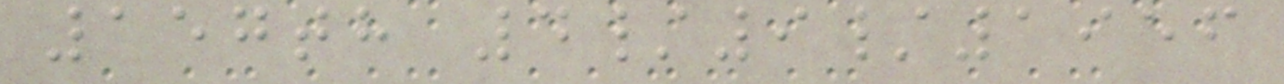157th 4/9/1956
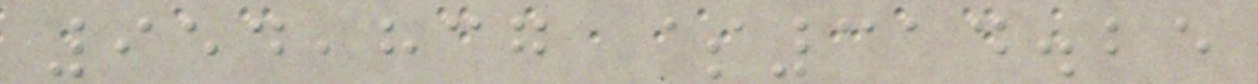954,837 $314.25
